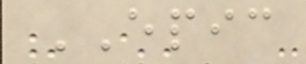EPIC
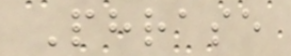Phrase
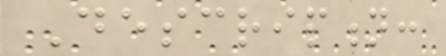Description:
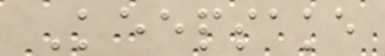Keepsake
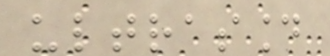ultrasound
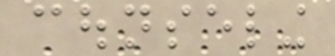counseling
